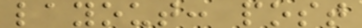layout: post
